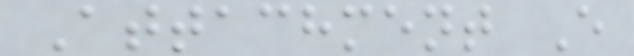Attachment E
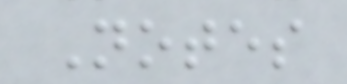Notes
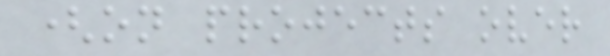(on projects over
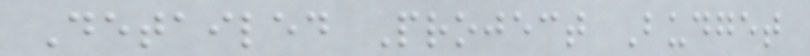Detailed Project Budget
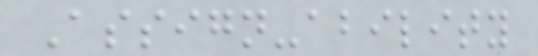Assign-ability
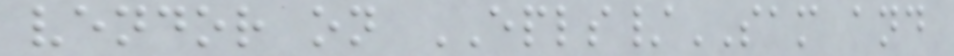vendor on EPLS/SAM and
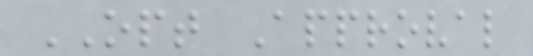OPT Approval
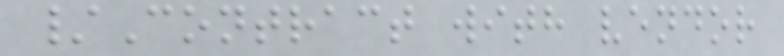/Contract with vendor
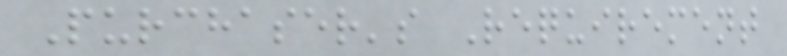Purchaser's Requirement
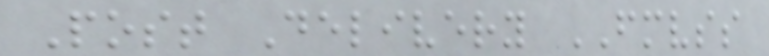Post Delivery FMVSS
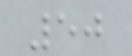50
